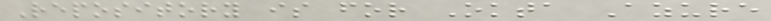Repository is for Okta Azure
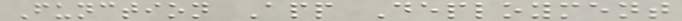Function App Deployment
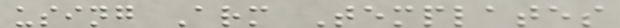using Arm Templates
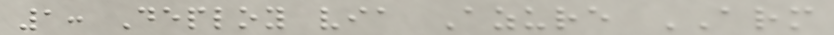1: Deploy via Azure ARM
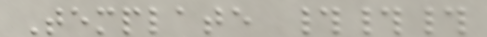Template ###
